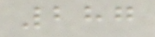287
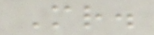Mr.
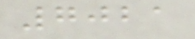7021
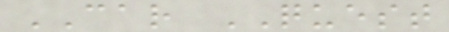CAR QUEST
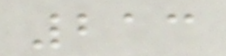213
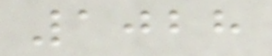1028
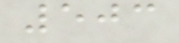503
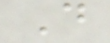D
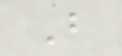B
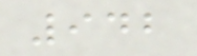942
